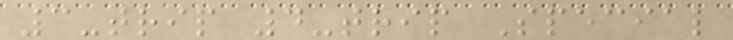3-trip 4-trip Special
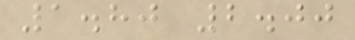1.80 2.00
